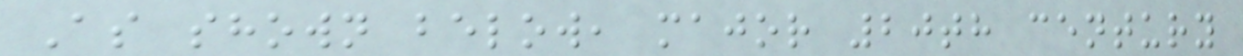As shown below, major 20th century
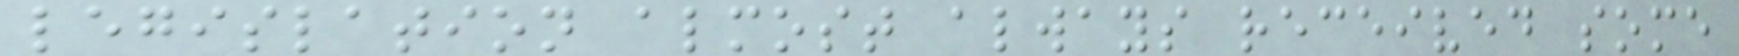legislation almost always received some
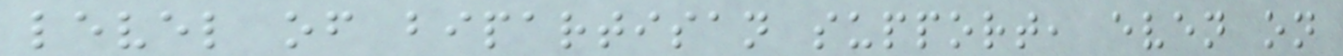level of bipartisan support, even on
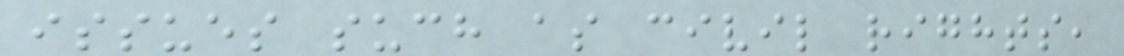issues such as civil rights,
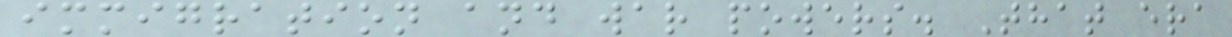immigration and war powers. That era
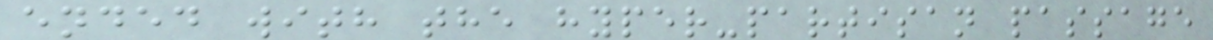ended with the hyper-partisan passage
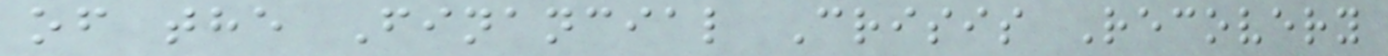of the Financial Crisis Recovery
